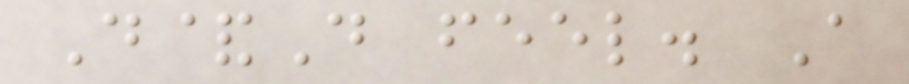D&D feel. A
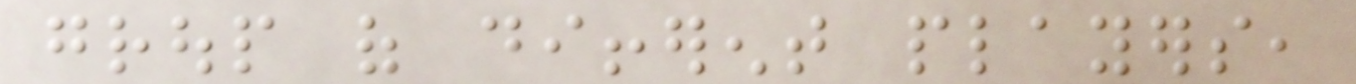group of different players,
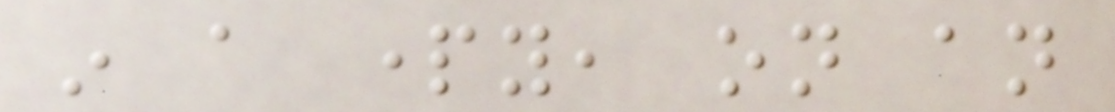in a party, on an
